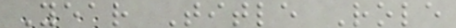Year Title Role
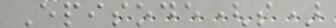Episode(s)
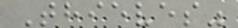Thieves"
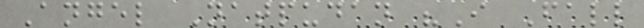Angel Natpudan "I Fall
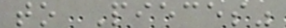to Pieces"
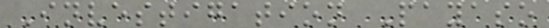Investigation Payaso
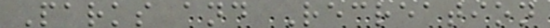Parks and Recreation
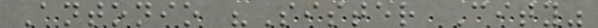Antonio "Sister City"
